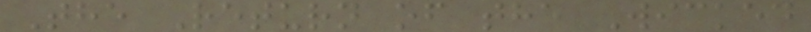The Return of the Wicked
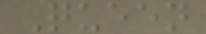Queen
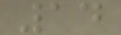14
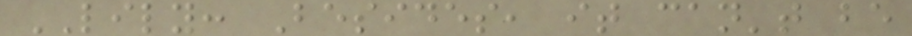LILY: Besides, it can't be
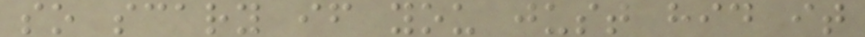so scary if you just hid it
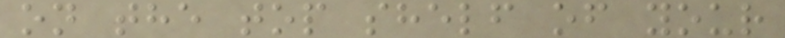on the top shelf of your
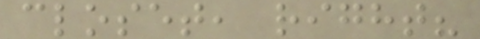closet, right?
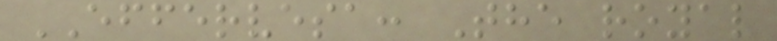EFFERVESA: The royal
